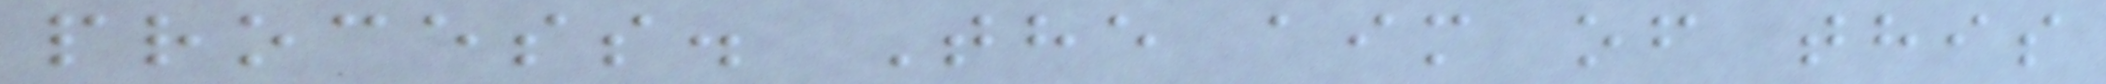process. The aim of this
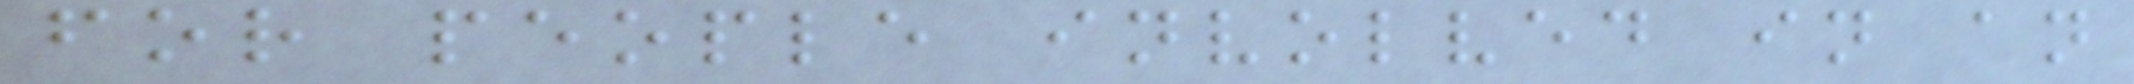for people involved in an
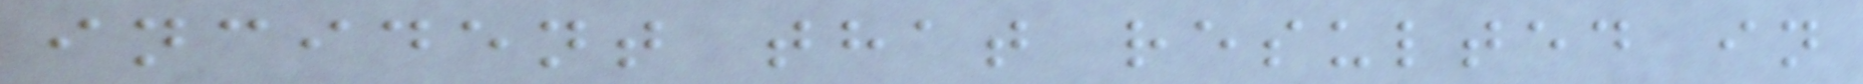incident that resulted in
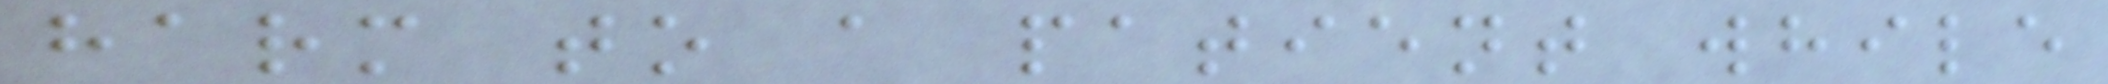harm to a patient while
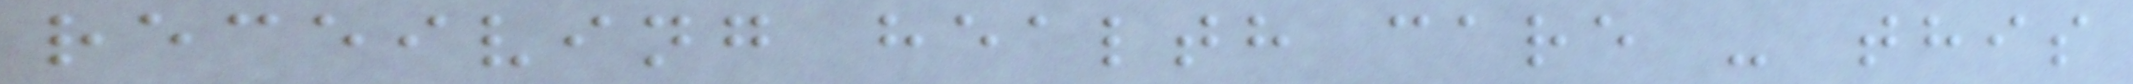receiving health care - this
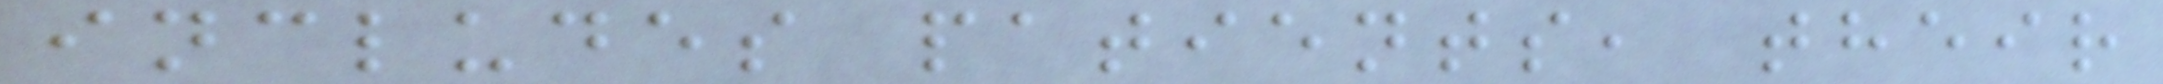includes patients, their
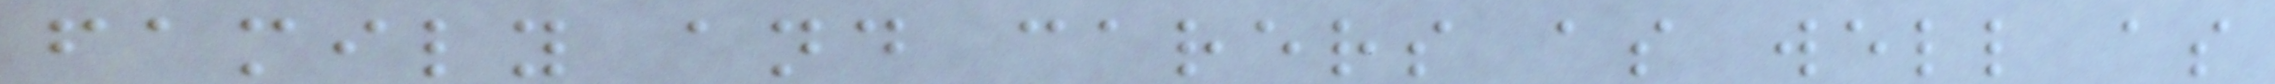family and carers as well as
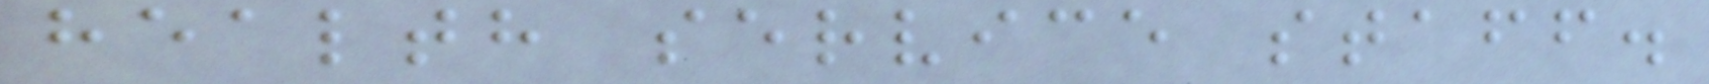health service staff.
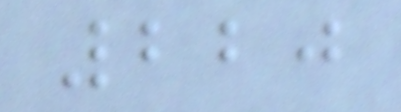220
